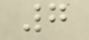7
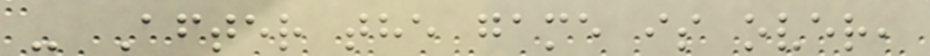- After the game is over,
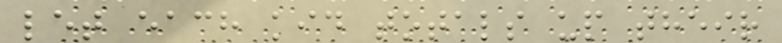let each kid totals up their
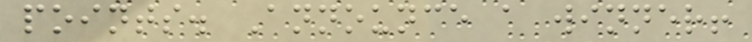points. Announce a winner!
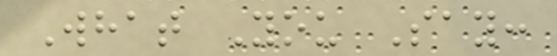What You Say:
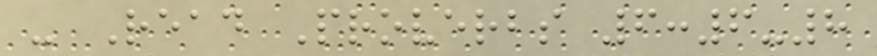- Read Proverbs 6:6-8
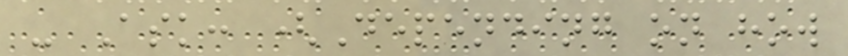- Ask: (Depending on how
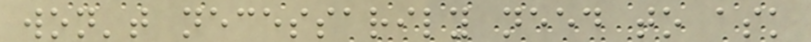won't necessarily need to ask
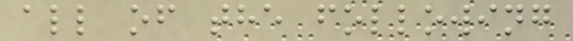all of the following
